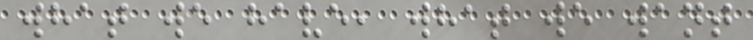what we have, what we want
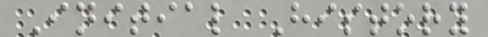Initial History
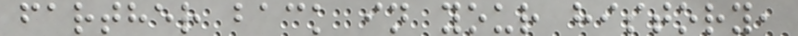farther back in your history,
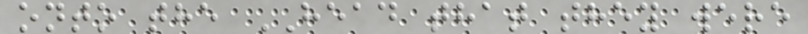onto the HEAD that they were
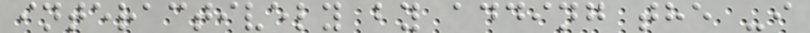interactively by adding the -i
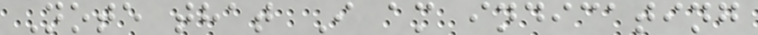Note that I am indicating
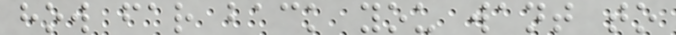how far back you want to
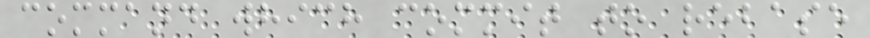command which commit to rebase
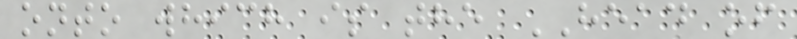onto which is the HEAD of
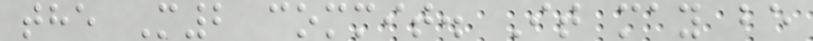the M2 commit. It may be
